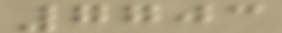7703
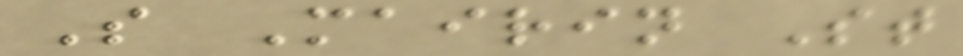S Mairin St
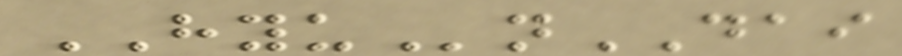HYUnDAI
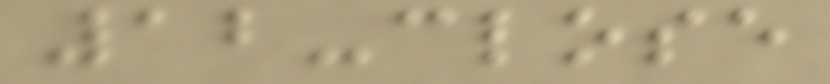12-close
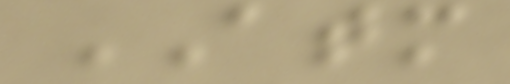ATM
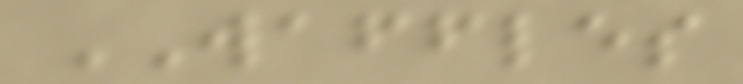WAFFLES
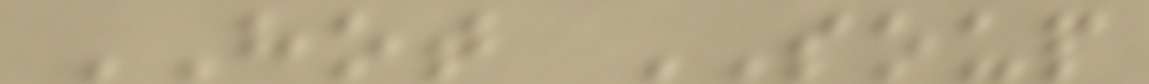HOT SOUP
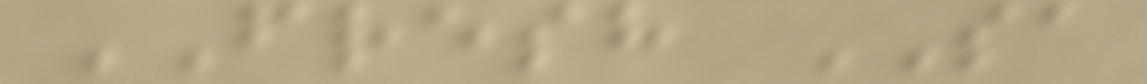FRESH SA
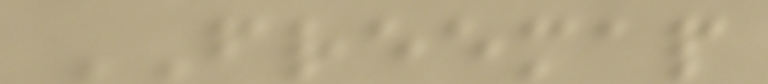FREEMAP
